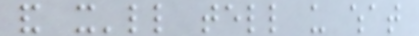and it'll tell us what
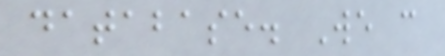database. We can
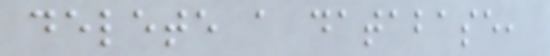delete a database,
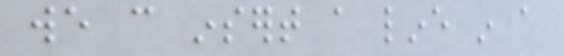we can insert a line in a
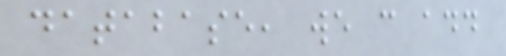database, we can add
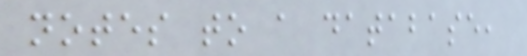notes to a database,
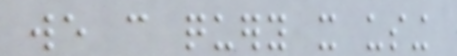we can query it using
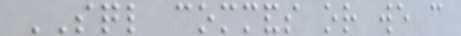SQL commands or we can
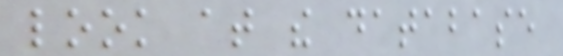look at the database
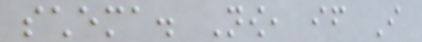schema. Now, if I
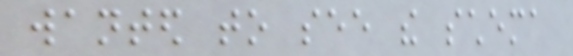wanted to see the schema
